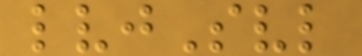lvjSvl
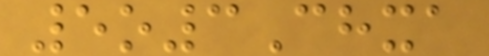5o3Chxa
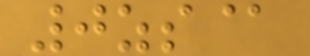0zs@
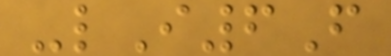-lI6F
